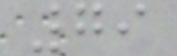79
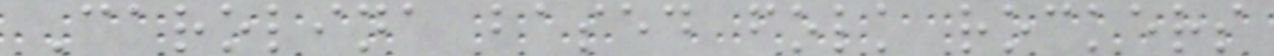Carolina based folk rockers
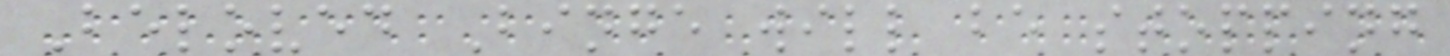Beloved Binge will be stopping
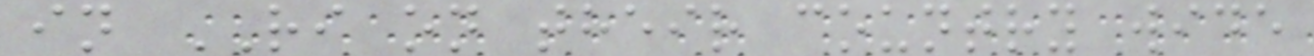in RI on their country wide
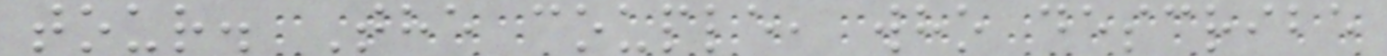tour. The couple, who describe
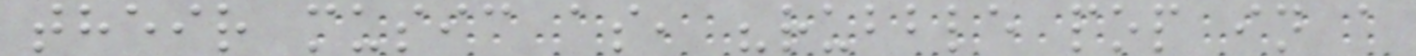their music as, "rubble pop in a
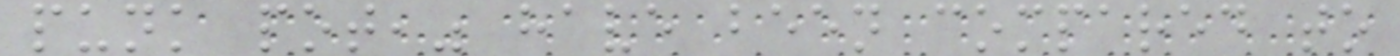punk pot," have been compared to
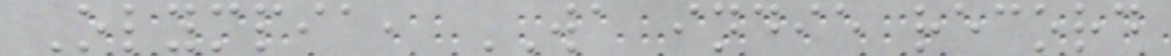Olympia, WA indie record
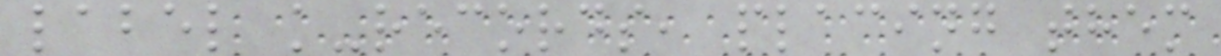label k-records, placing them
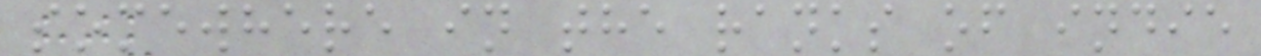somewhere in the ranks of indie
